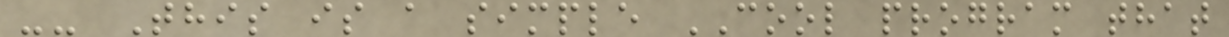-- This is a simple COOL program that
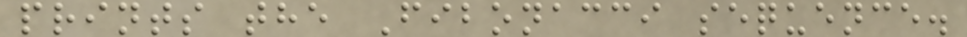prints the Fibonacci sequence.
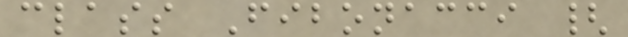class Fibonacci {
